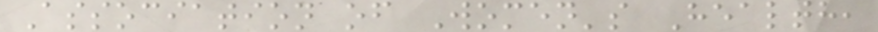Association of Women's Health,
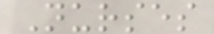Nurses
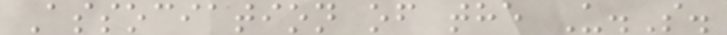Association of the U.S.
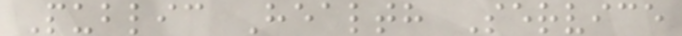Public Health Service
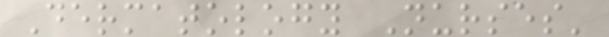Dermatology Nurses'
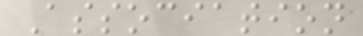Association
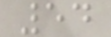54
